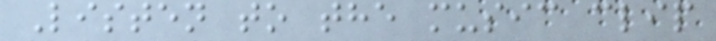Listen to the music clip
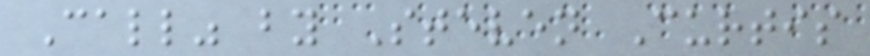Call" by Steven Curtis
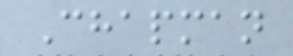Chapman
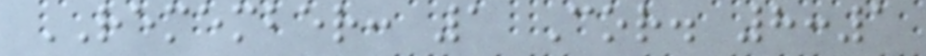REMEMBER: 1 Cor. 8:1
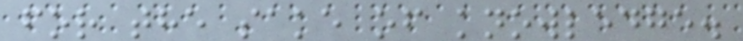for the sake of knowledge.
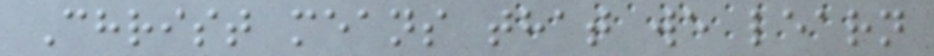Christ means that we learn
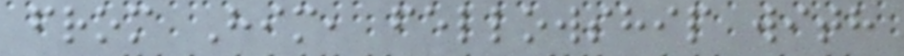from Him, fellowship with
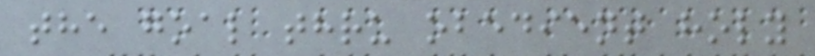the goal thru obedient holy
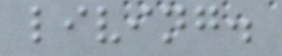living.
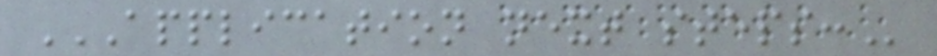APPLICATION NEXT STEPS:
